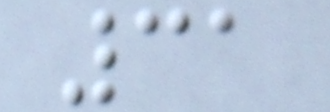31
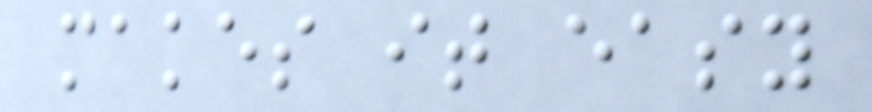makes it easy
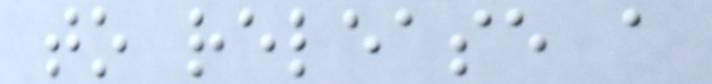to release a
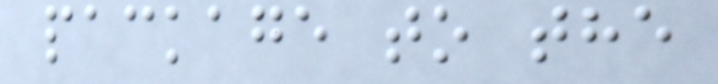package to the
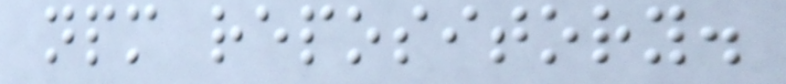npm repository.
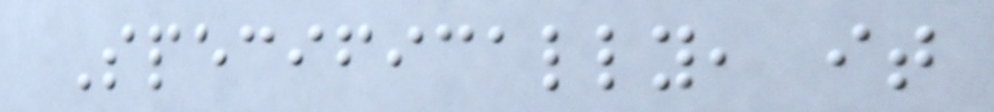Specifically, it
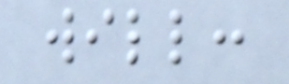will:
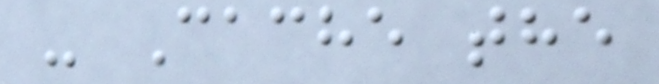- Cache the
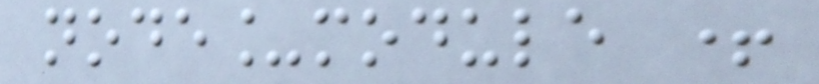node_module +
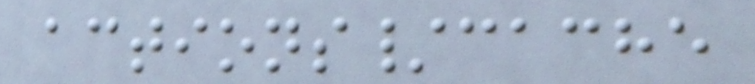actions/cache
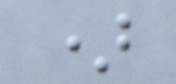)
